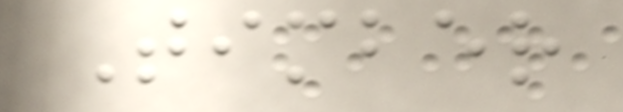Timber
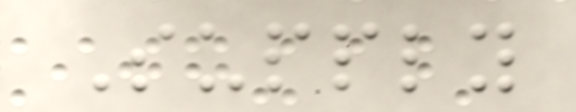Supply
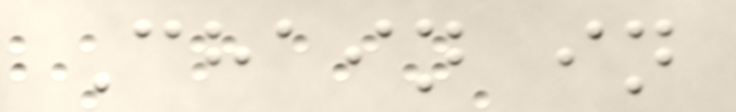Chain in
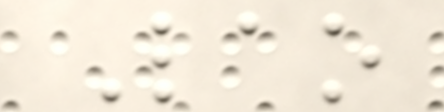Lao
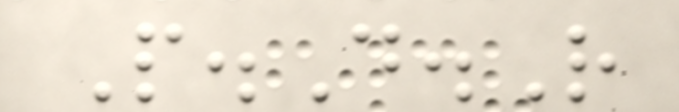P.D.R
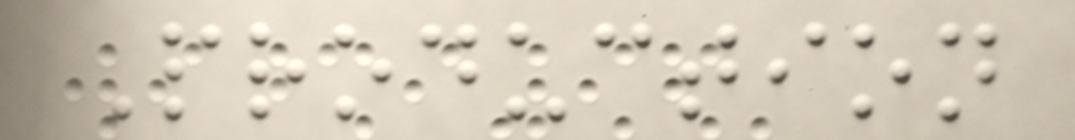Production
